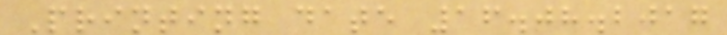Printing date 16.08.2017
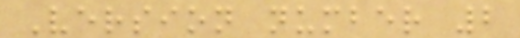Version number 2
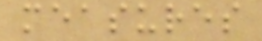measures
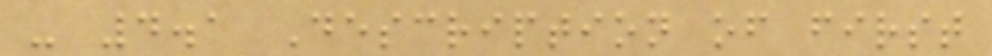- 4.1 Description of first
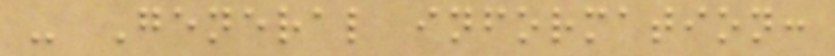- General information:
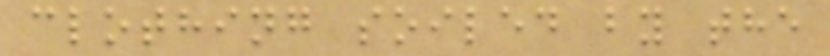clothing soiled by the
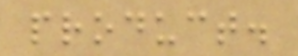product.
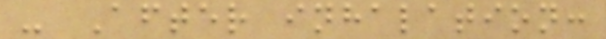- After inhalation:
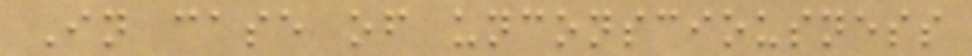In case of unconsciousness
